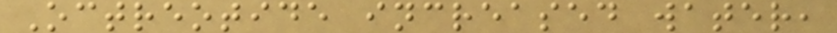Octreotide increased water,
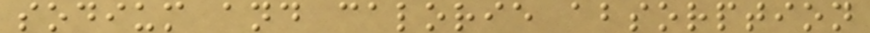sodium and calorie absorption
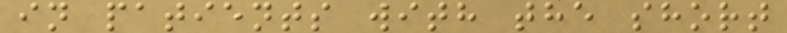in patients with the short
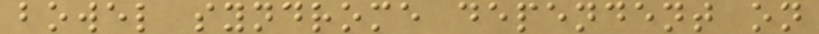bowel syndrome dependent on
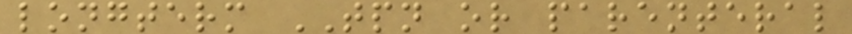longterm TPN or parenteral
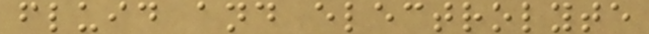fluid and electrolyte
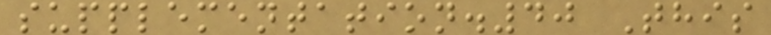supplementation.40 This
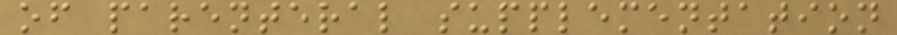of parenteral supplementation
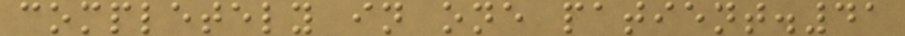completely in one patient.41
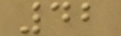42
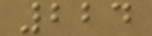224
